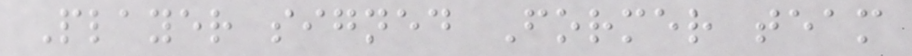Player signed Former team
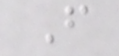F
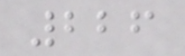226
